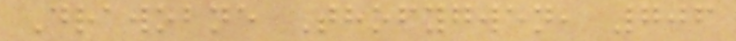Drawobne Thofygwen, 706
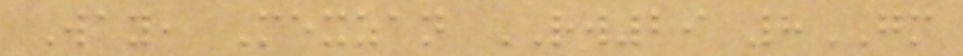Way, Mexzan RW29 8GM
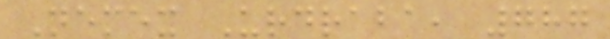Nemex Urdraba, 787
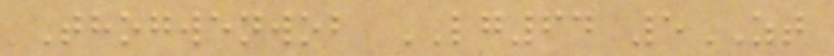Thogwenwob LG64 5ZT
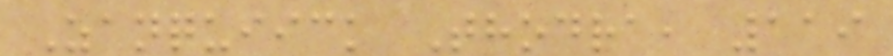Zanquiick Thodra, 119
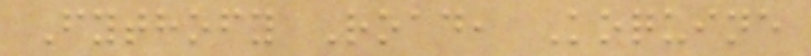Fythofy Road, Koquine
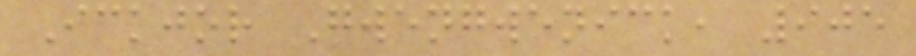Ickjor Gwengwenick, 905
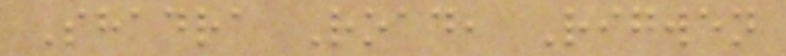Shadra Road, Rigwen
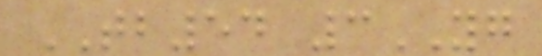TB54 3YG
